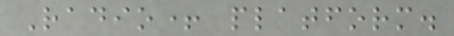Radio+ platform.
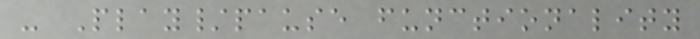- Play/pause functionality
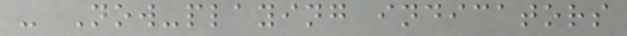- Now-playing indicators
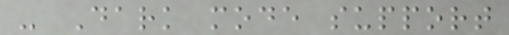- Dark mode support
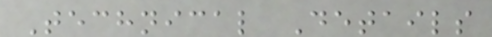Technical Details
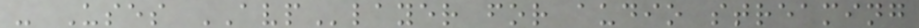- Uses AVPlayer for audio streaming
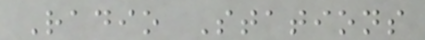Radio Stations
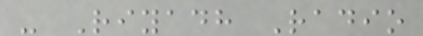- Riyadh Radio
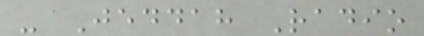- Jeddah Radio
